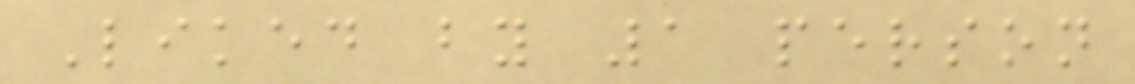Liked by 1 person
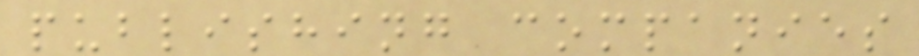publishing companies
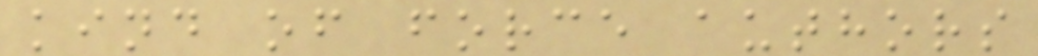kind of force authors
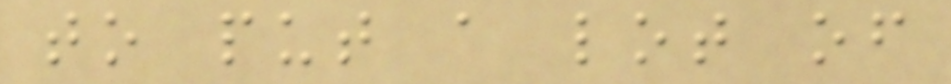to put a lot of
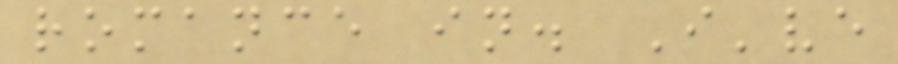romance in. I've
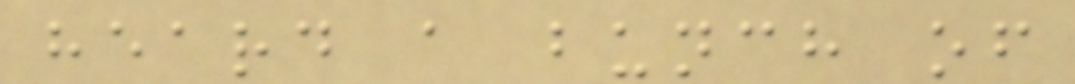heard a bunch of
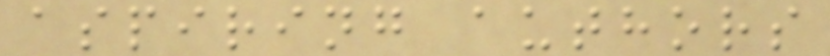aspiring authors
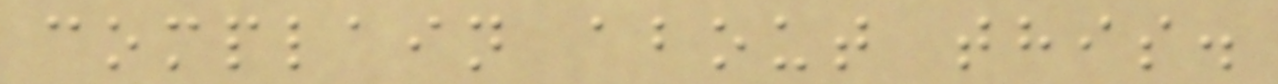complain about this.
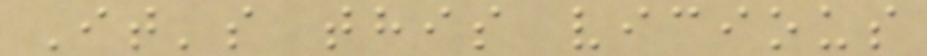It's this vicious
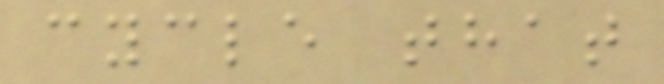cycle that
